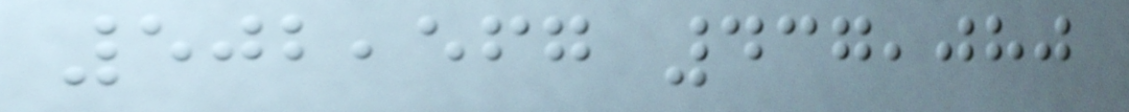502,567 437,080
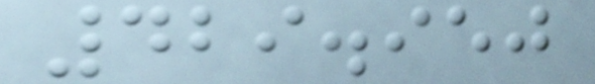429.950
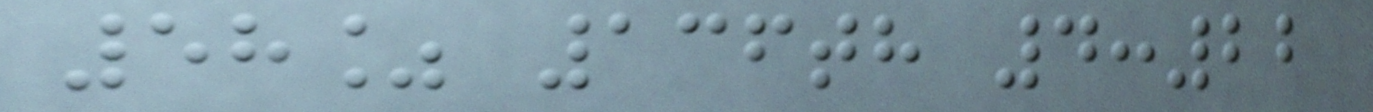58% 136th 4:22
